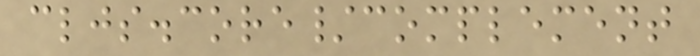cljs.core/complement
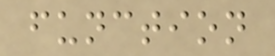function
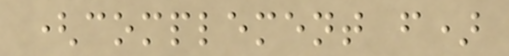(complement f)
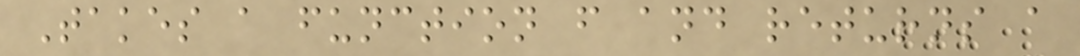Takes a function f and returns a
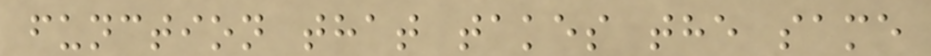function that takes the same
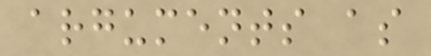arguments as
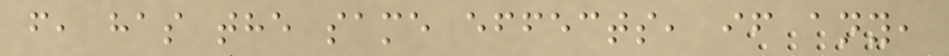f, has the same effects, if any,
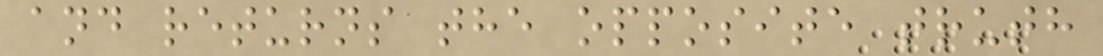and returns the opposite truth
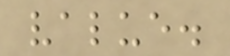value.
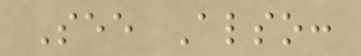See Also:
